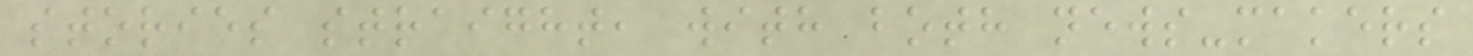stories straight, with both news-makers
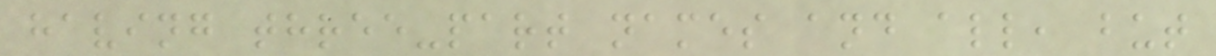having three-part names and all, but
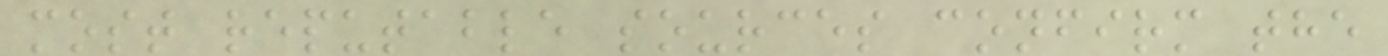most reputable sources confirm the
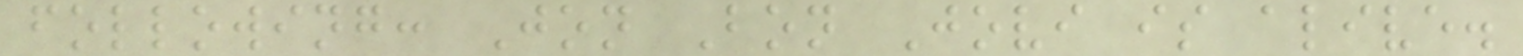following: Jon Bon Jovi is alive.
